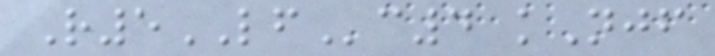R5LFc4 kNjf
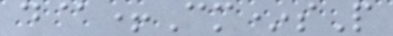d@+Cm*sP
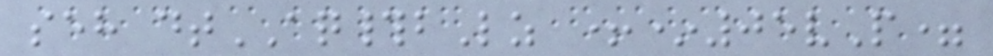seh dtAQ#bLz +*05vP=
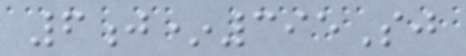6j*395Sj
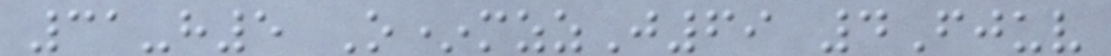31-h5 O*mzzJ69 4Fjuv
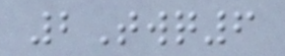2Twq6
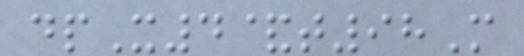dpX4&t98M
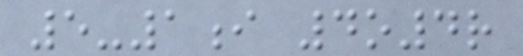5-1i 4o4r
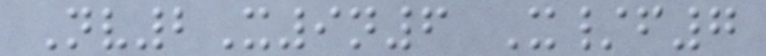Nv2X9n6 X/f7
